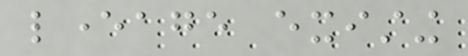leverage existing
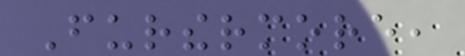Furthermore,
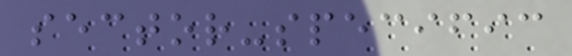sector-specific
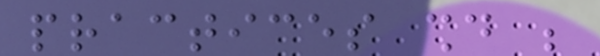practices should be
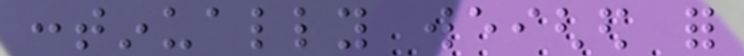continually weighed for
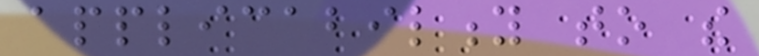applicability to the
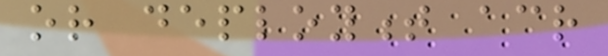or deployment across
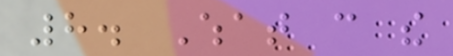8. What can the
